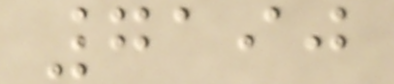7190
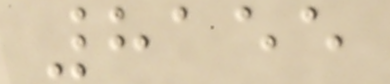8155
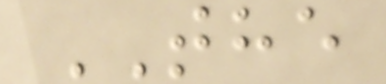THE
